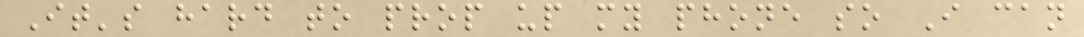It's hard to prop up my phone so I can
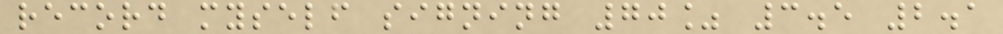record myself signing 70% 3.5 2.1
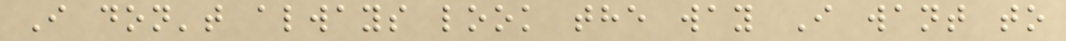I don't always look the way I want to
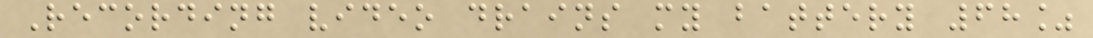Recording video drains my battery 68%
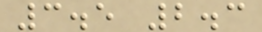3.5 2.3
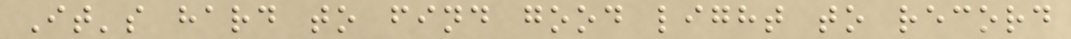It's hard to find good light to record
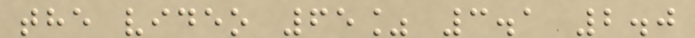the video 65% 3.1 2.0
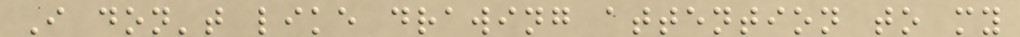I don't like drawing attention to my
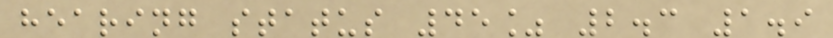hearing status 45% 2.3 1.9
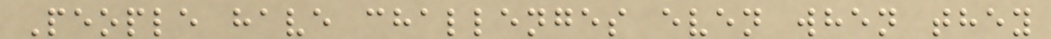People have challenges even when they
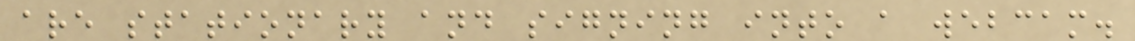are stationary and signing into a webcam.
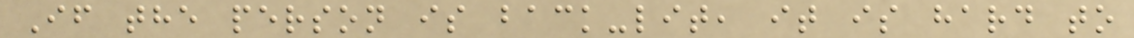If the person is back-lit, it is hard to
